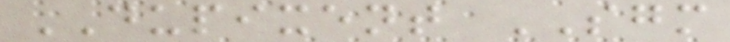DUPIXENT SGM
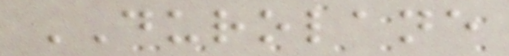DUROLANE
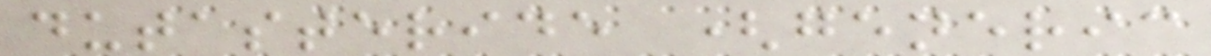dutasteride (generic
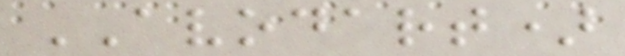AVODART)
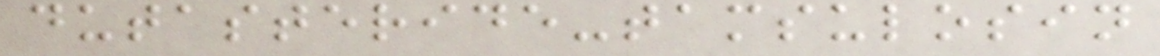dutasteride-tamsulosin
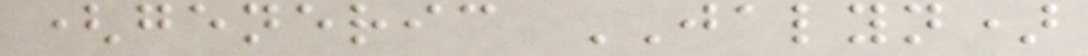(generic JALYN)
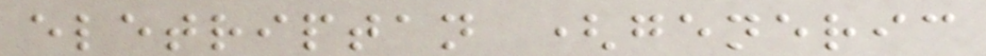eletriptan (generic
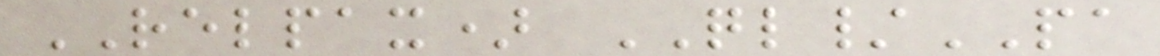RELPAX) QL/PA
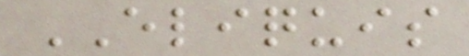ELIQUIS
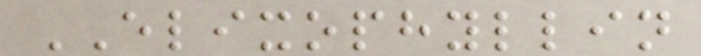ELIXOPHYLLIN
